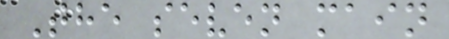The seven main
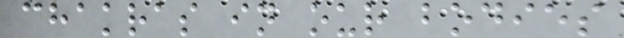chakras in our bodies
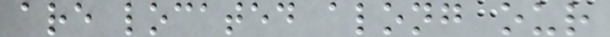are located along our
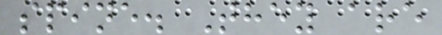spine. They are
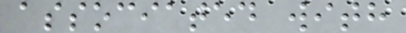associated with
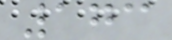173
